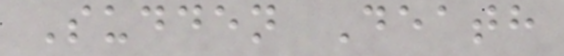Sudden Death
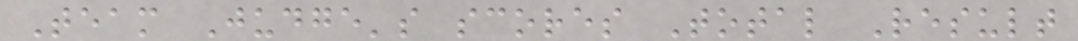Team Judge's scores Total Result
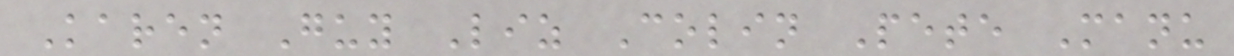Karen Guy Liz Colin Pete Manu
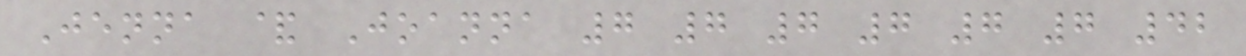Jenna & Joanna 7 7 7 7 7 7 42
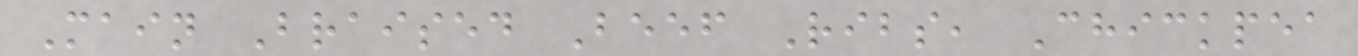Main Braised Beef Ribs, Chickpea
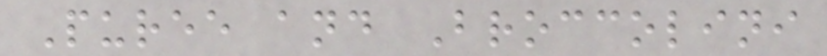Puree and Broccolini
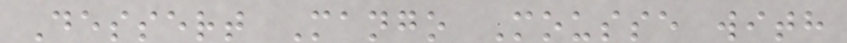Dessert Mango Mousse with
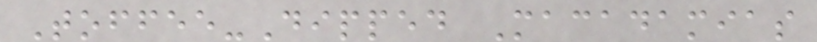Toffee-Dipped Macadamias
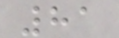81
